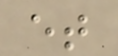et
